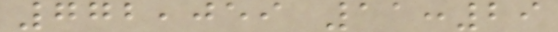772,059 11:29
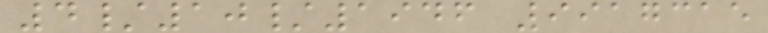4/10/1946 9917315
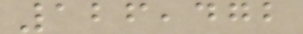126,472
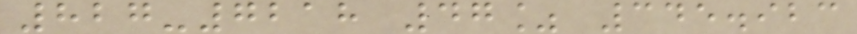827-7218 47% 345.923
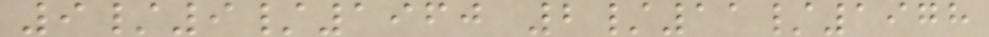9/9/1960 2/11/1978
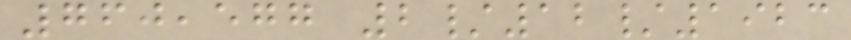760,577 2/12/1923
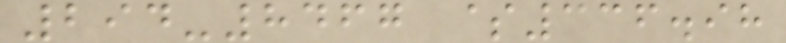294-8467 $336.98
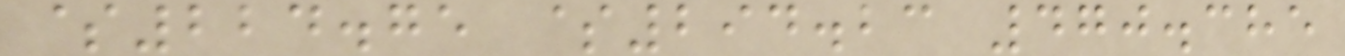$224.75 $294.23 470.385
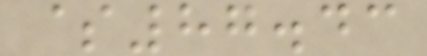$87.43
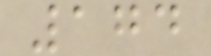174
